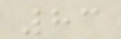83
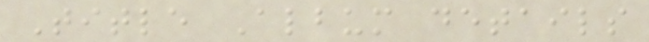Title Album details
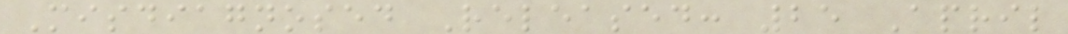Misdiagnosed Released: 25 April
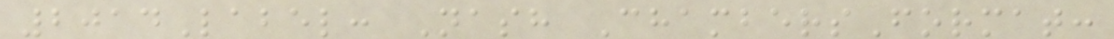2014Label: Nash ChambersFormat:
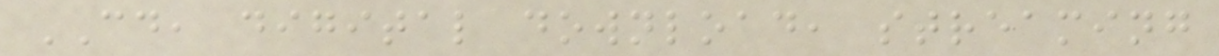CD, digital download, streaming
